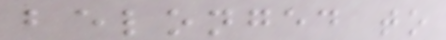belonged to
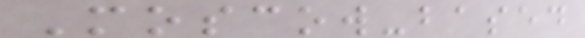Moscow-based
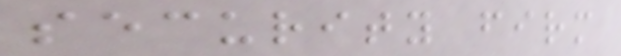security firm
